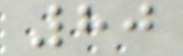80
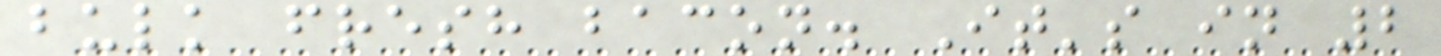bulk fresh bacon. It's in 2
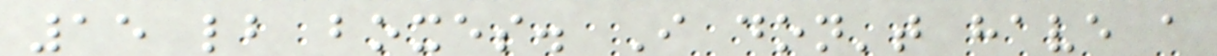15 lb boxes. I don't have a
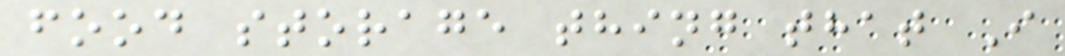food storage thing that I
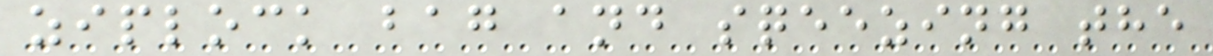ziplock bag and sqeezing the
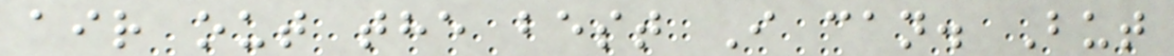air out the best I can. But
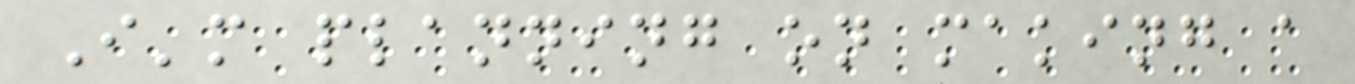I'm planning on making a
